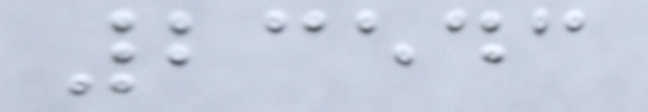23543
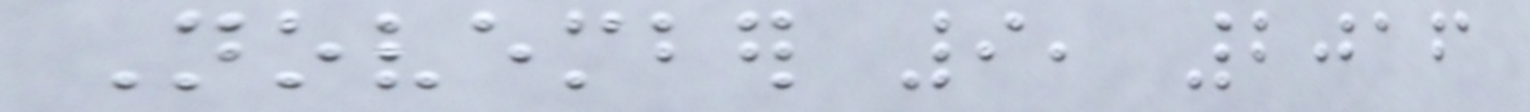November 9, 2016
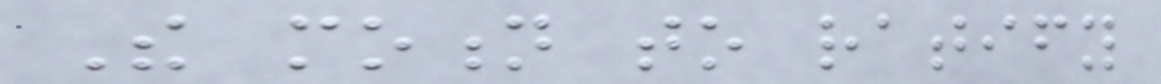The motion to ratify
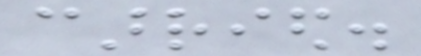carried.
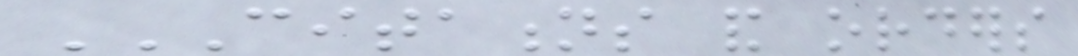CITATIONS AND ORDERS
